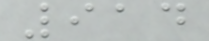914
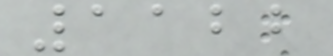1122
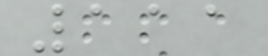111
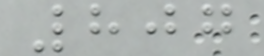807
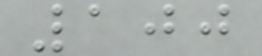100
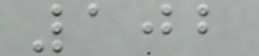102
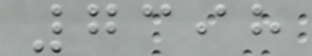7398
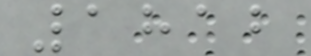1812
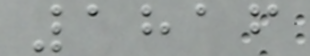1816
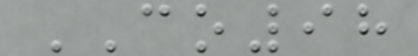CO98
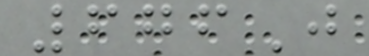676J
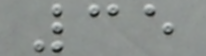35
